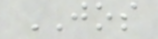JOS
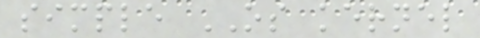simple OS kernel
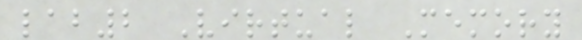lab2 Virtual Memory
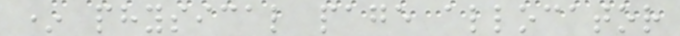* physical page allocator
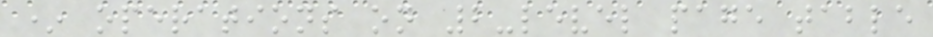* operations on 2-level page table
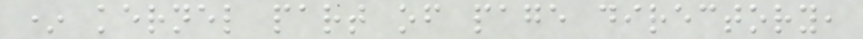* kernel part of page directory,
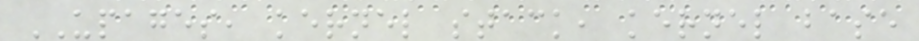UPAGES, kernel stack, kernel base
